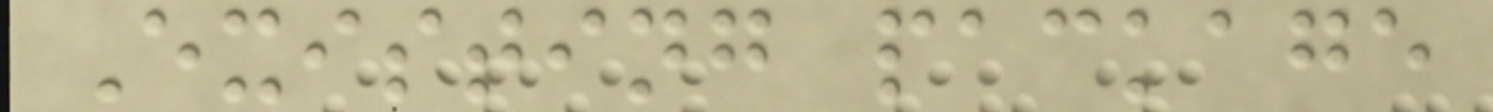Existing package
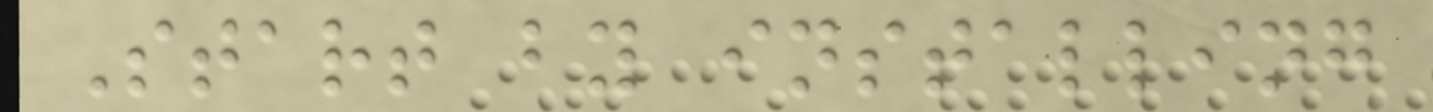Start by installing
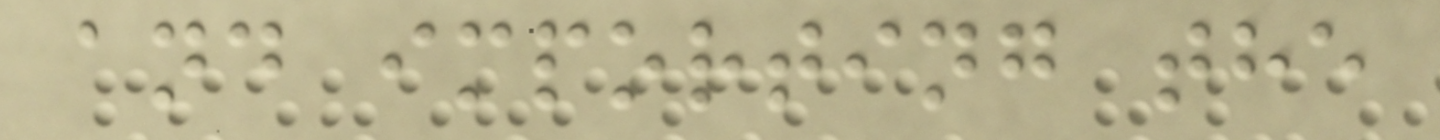and importing the
